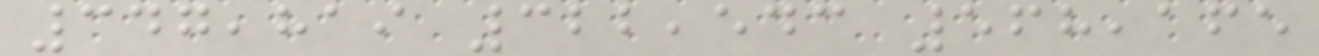347,819 322,543 568,165
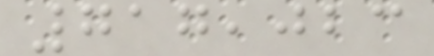717,023
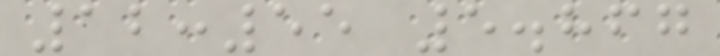12:55 5.867
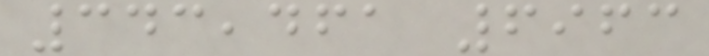343,461 6963
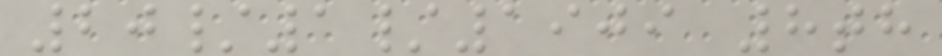20/1/1909 8th
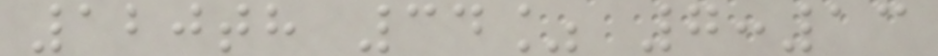120th 34% 7:13
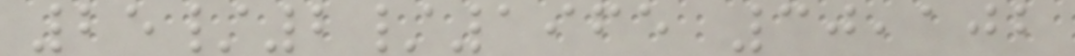25/2/1965 30,102
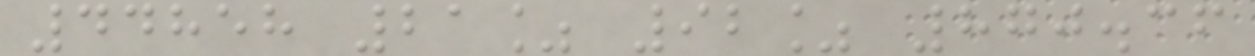44858 21% 92% 870.36
